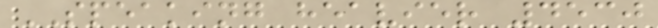SPEAKING heavier 4530
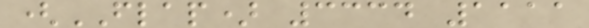(FLAP) 3334 1111
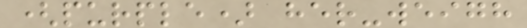(purple) her-weigh
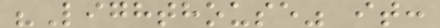"Lighthouse" it:
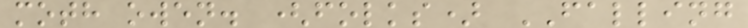moth owen. (folks) FALLING
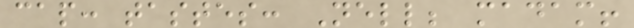cap: tastes: Nell; madam!
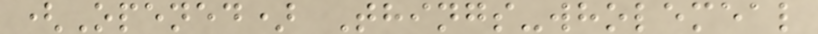(Opened) Things-wholemeal
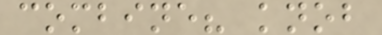combine? knob
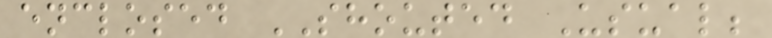enclosed SHOUTED Usual;
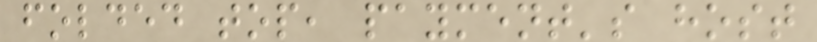folded top, payment's host
